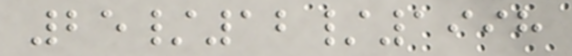25/12/1998
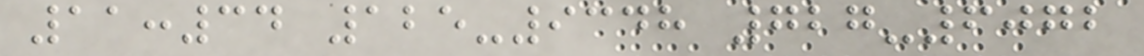11:34 125-9348 727-6072
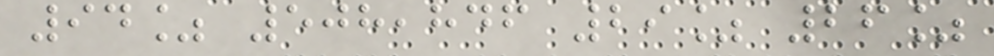94% 508,846 29% 26%
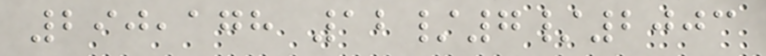290,178 12/7/2003
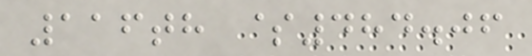116th $484.06
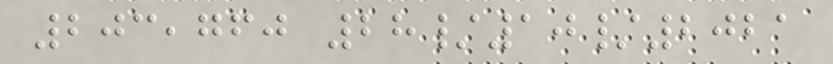203,760 28/10/2021
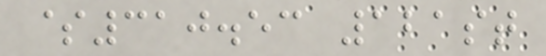$310.53 121st
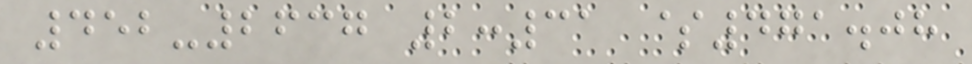452-2637 2:31 $471.08
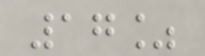17%
